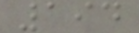194
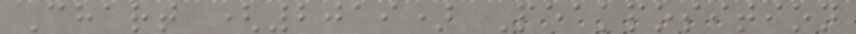Chart (2019) Peakposition
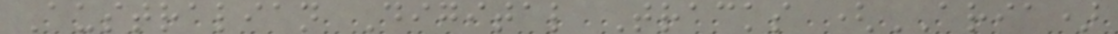Australian Digital Tracks (ARIA)
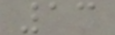13
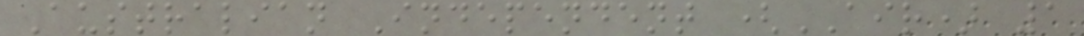Australian Independent (AIR) 1
